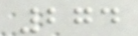274
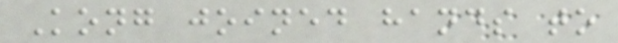Kong joined hands to
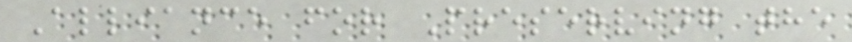Alliance for Preserving the
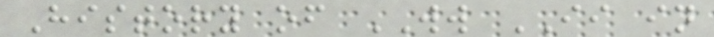History of WW II in
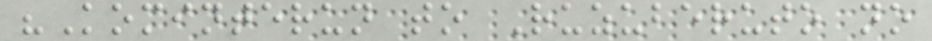"Kominterun to Ruzuberuto no
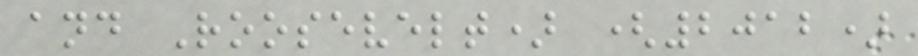and Roosevelt) (2012)
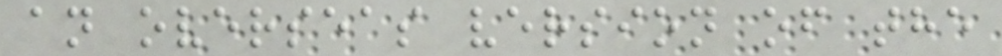an overseas version of the
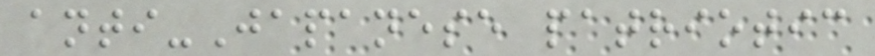anti-Japanese patriotic
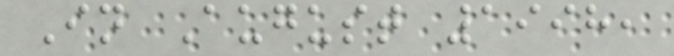In August 1998,
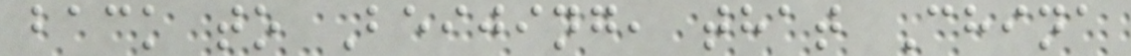back to Beijing, that China
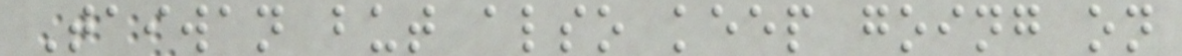Taiwan but also keep going on
